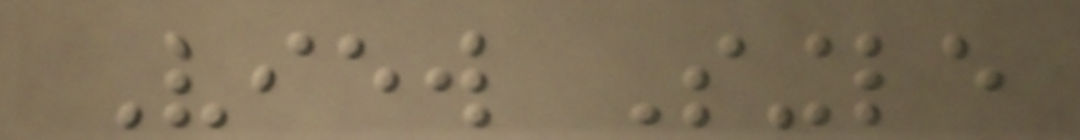View Single
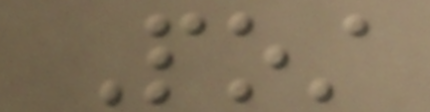Post
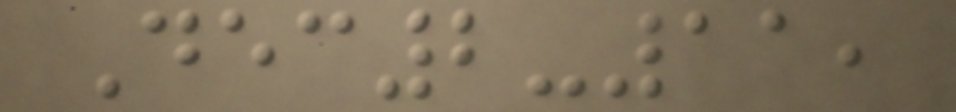Dec2-11,
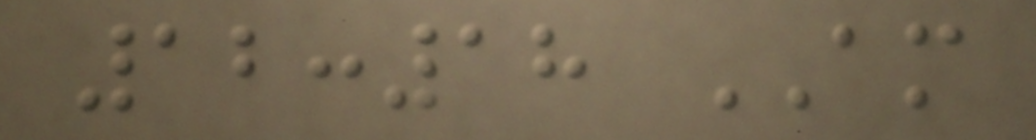12:18 AM
